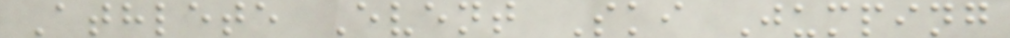Athlete Event Ski Jumping
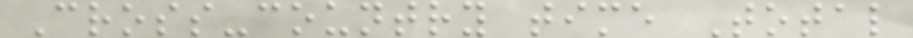Cross-country time Total
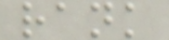rank
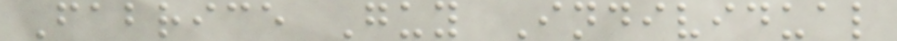Fabrice Guy Individual
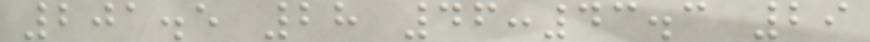201.5 28 46:43.3 29
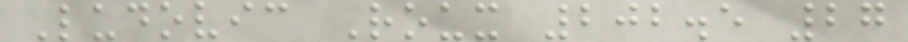Ludovic Roux 202.5 27
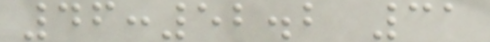46:52.2 31
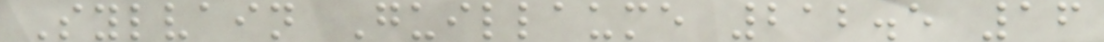Sylvain Guillaume 212.5 16
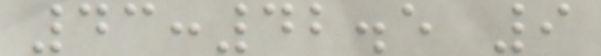43:42.5 9
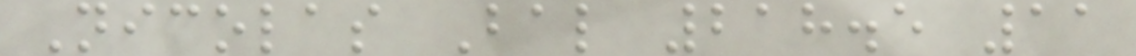Nicolas Bal 218.5 11
